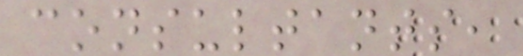consultants,
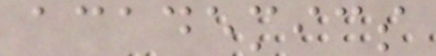academics
